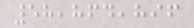58,864,896
